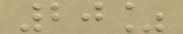20%
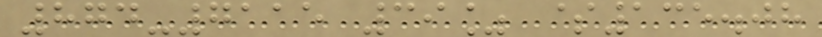874-7115 39% $135.08
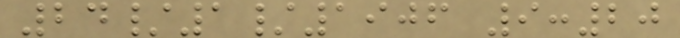24/1/1906 9:20
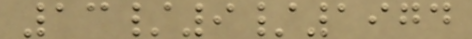13/9/1974
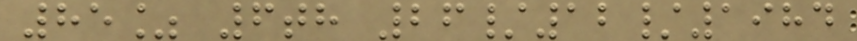85% 6th 26/12/1984
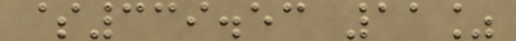$339.53 11%
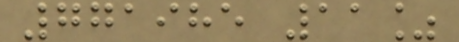771985 11%
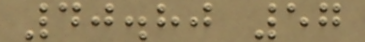40.80 57
